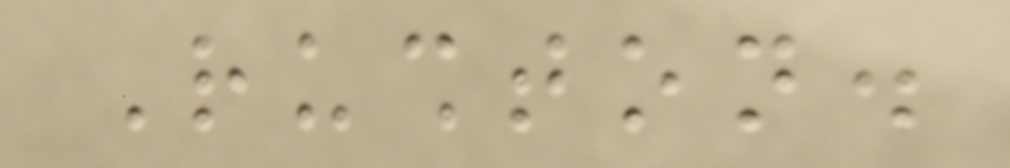Rushton.
